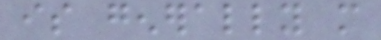is generally more
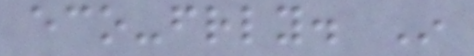eco-friendly. In
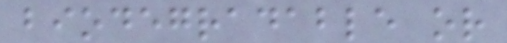biodegradable or
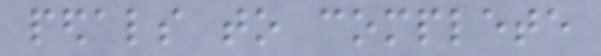pedals to complete
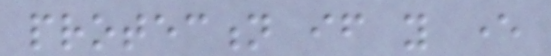protection if you ever
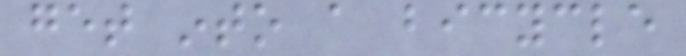get into a bicycle
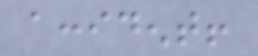accident!
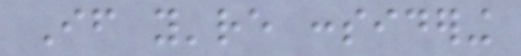If you're considering
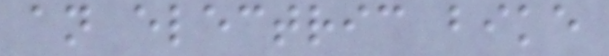an electric bike
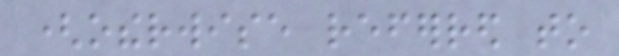(otherwise referred to
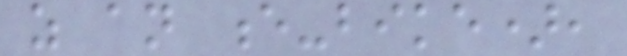as an e-bike),
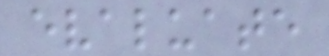evaluate
